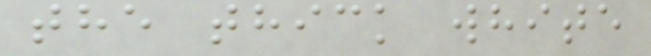the thick white
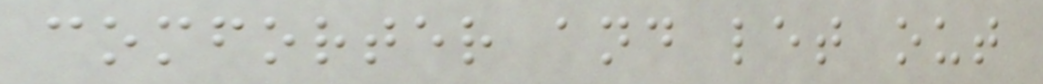comforter and let out
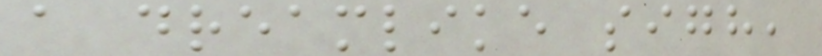a dreamlike sigh,
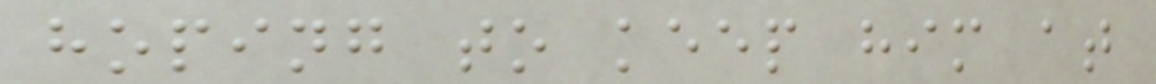hoping to keep him at
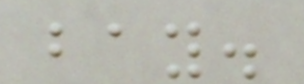bay.
